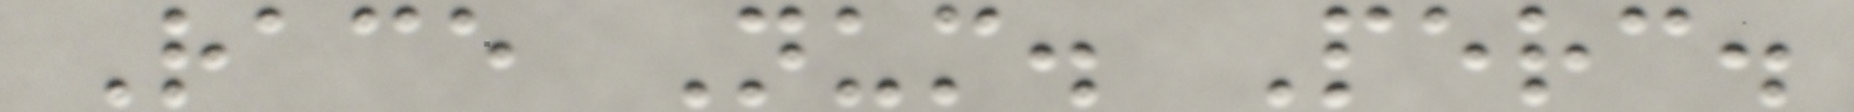Race Num. Perc.
